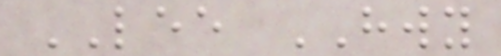LEE HWY
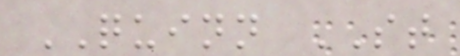QUINN ST
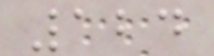124
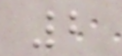2
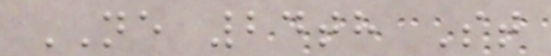NE 24th St
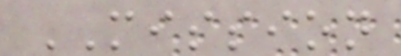MISSION
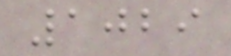1029
